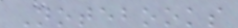Notebooks
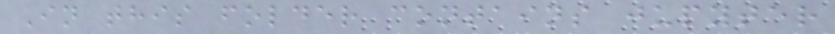In this folder contains jupyter
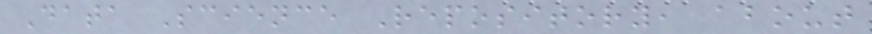Data Science Repository, about
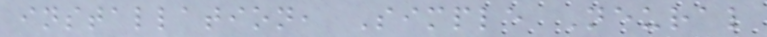installation, Simple Neural
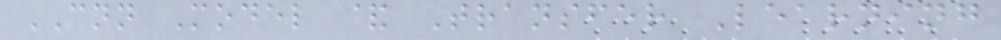CNN Model & Transfer Learning
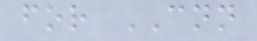for CNN
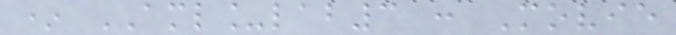* AML_lab3 : Movie
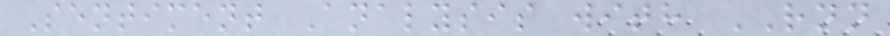Sentiment Analysis with RNN
